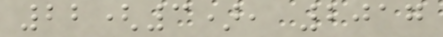22(3), 2017
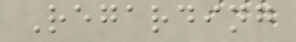Regarding
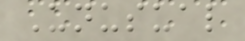Unusual
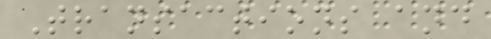Transactions and
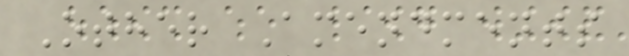Other Amendments
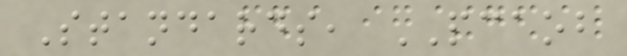Standards, PCAOB
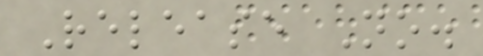Release No.
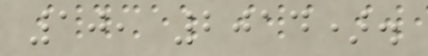10, 2014).
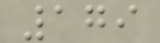179
